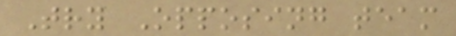Try Opposing team
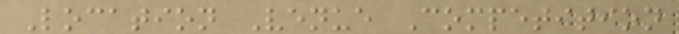Location Venue Competition
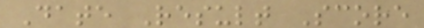Date Result Score
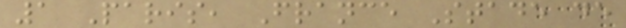1 Paris, France Stade de
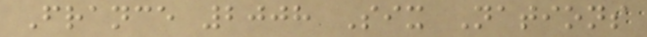France 2008 Six Nations
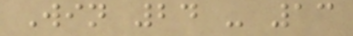Win 24 - 13
